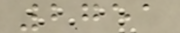2751
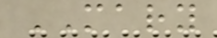MARY
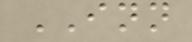INN
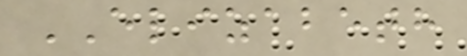ELIZABETH
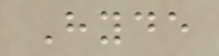Hyde
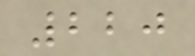220
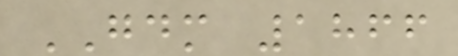GDM 1866
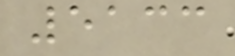5133
